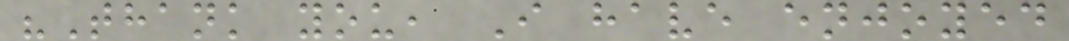"Thank you, I have enjoyed
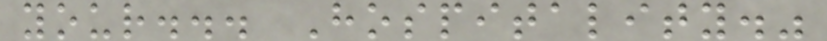your... Hospitality."
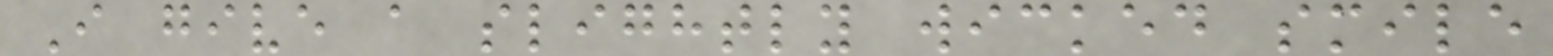I give a slightly wicked smile
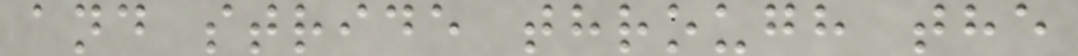and stride through the
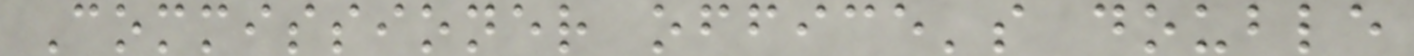Commissioner office's double
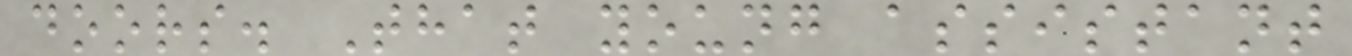doors. That young assistant
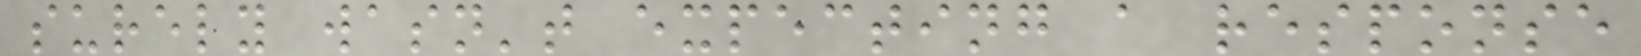surely wasn't expecting a response
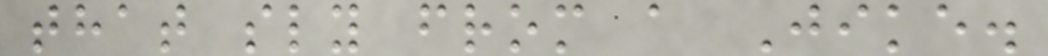that sly from a Jike.
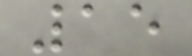15
